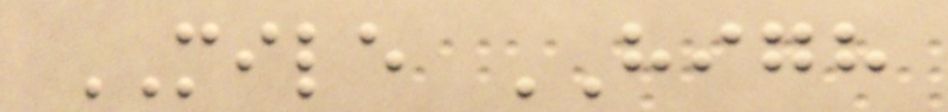MILE HIGH
